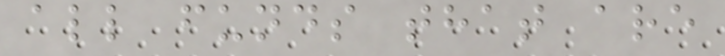all funds that are
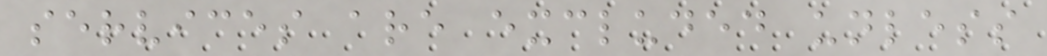services are excluded unless
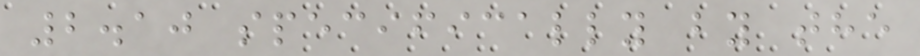2.10 specifically by the
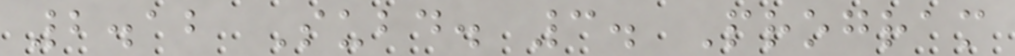2.12 Subd. 3. Program
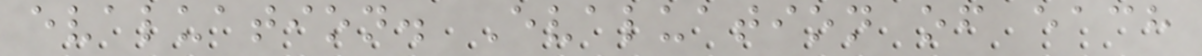evaluation. Evaluation of each
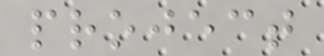project
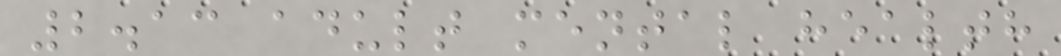2.13 adult mental health
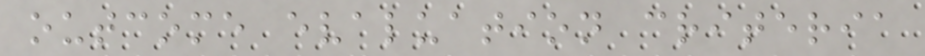outcome evaluation criteria
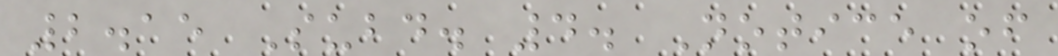2.15 Subd. 4. Notice of
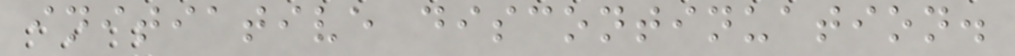initiative discontinuation.
